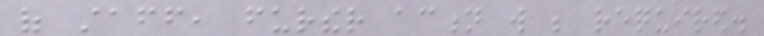of staff, further action will be required.
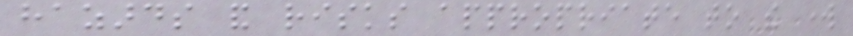hazards and risks appropriate to the work
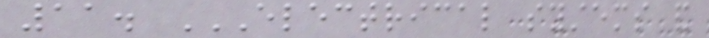11. ELECTRICAL SYSTEMS AND
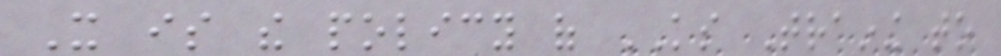It is the policy of KS Training to
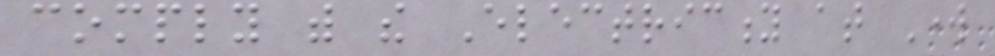comply with the Electricity at Work
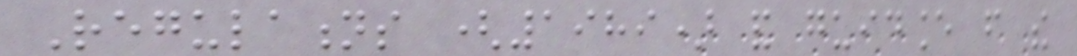Regulations (1989) and guidance from the
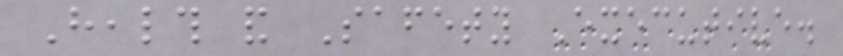Health and Safety Executive.
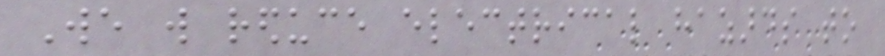We will reduce electrical hazards to
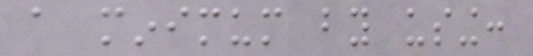a minimum by using:
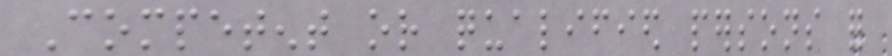Competent or qualified persons for
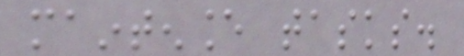maintenance tasks.
